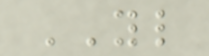YL
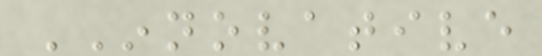INNOVATIVE
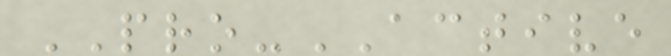PRO-ACTIVE
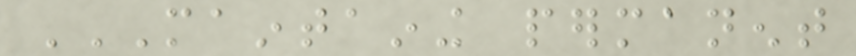MAINTAINING PERMANENT
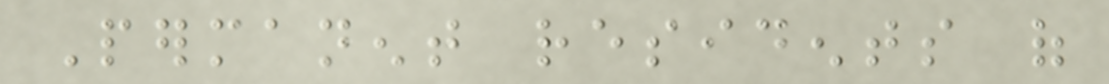Permanent residents of
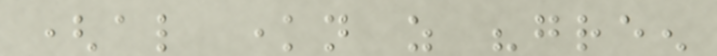(also known as "green
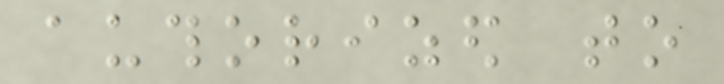authorized to
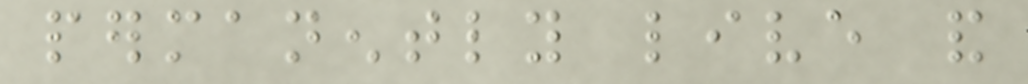permanently live and
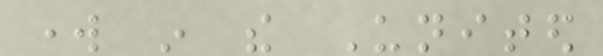work in the United
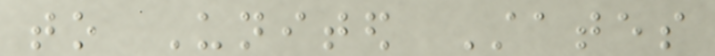to United States
